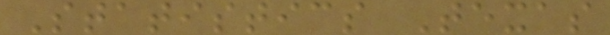Statistics Texas
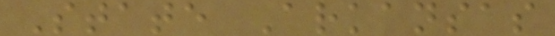State Arkansas
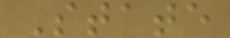State
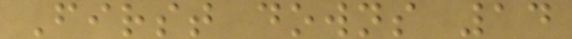First downs 14
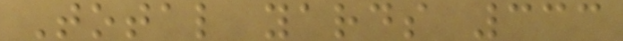Total yards 333
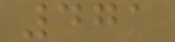471
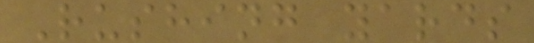Rushing yards
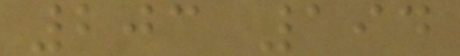203 194
